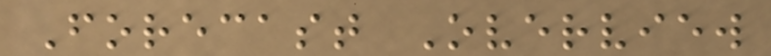Forecast Overview
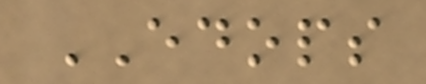EDOPS
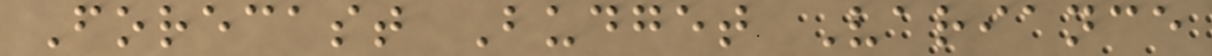Forecast Budget Variance
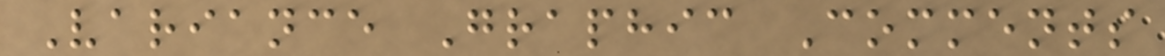Variance Graphic Comments
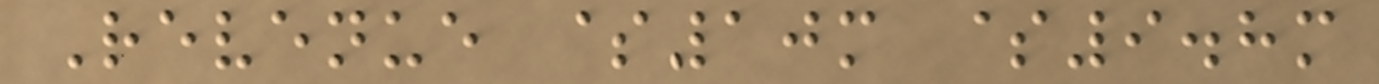Revenue $10m $9.8m
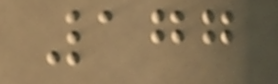177
